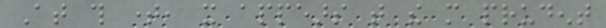At this time, it appears that the more prudent
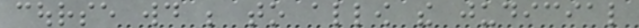course would be to allow the judicial
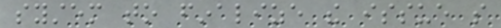system to finalize the issue so
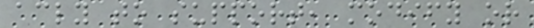accordingly to support, modify or
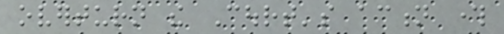overturn the Court's action through
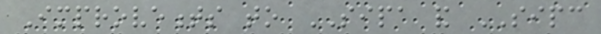Improvements to SIPA and SIPC
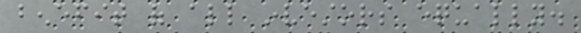benefit of all investors equally.
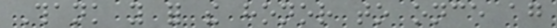Thank you for the honor to once again
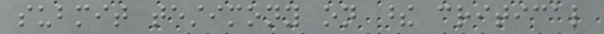submit testimony on these critical
